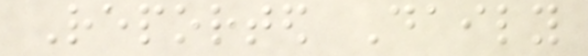Reported Daily
